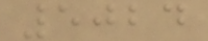5024
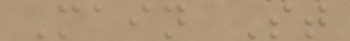Main St
